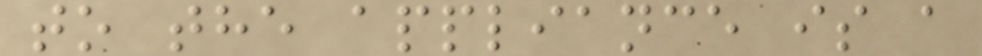to the appliance is a
